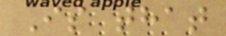Is that
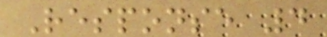Response 4
